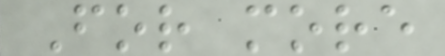For more
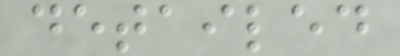detailed
